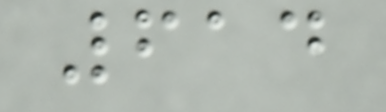614
